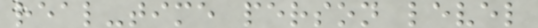real-time person level
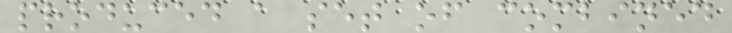produced a set of combined
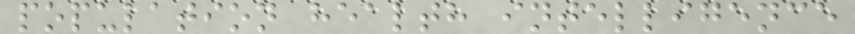population health intelligence
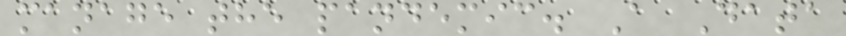manage the pandemic. A Data
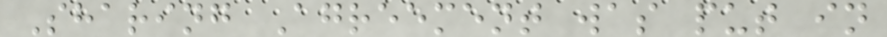Sharing Agreement was put in
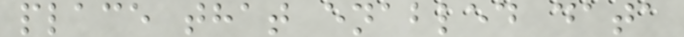place that enabled data
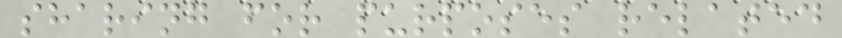sharing for purposes related
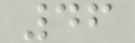46
